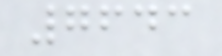7643
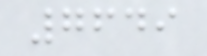7649
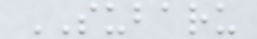SUBARU
